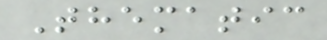Thematic
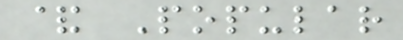& Popular
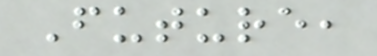Future,
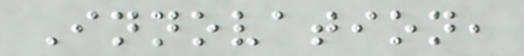Innovation,
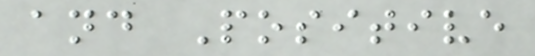and Positive
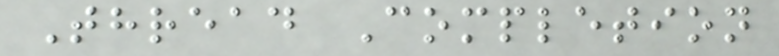Thread Completion
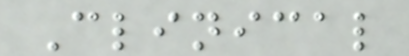Clinical
